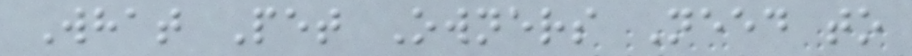What Pet Owners Need to
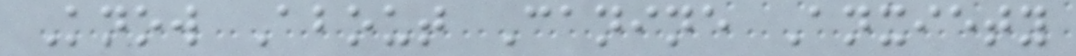Know About Canine Anxiety
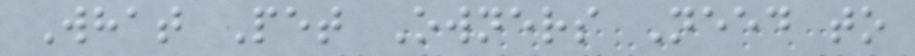What Pet Owners Need to
